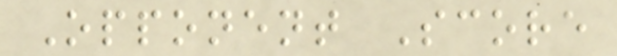Opponent Score
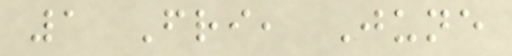1 Fri, June
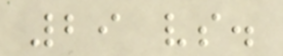29 vs.
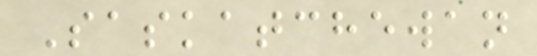Saskatchewan
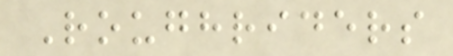Roughriders
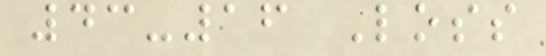43-16 Loss
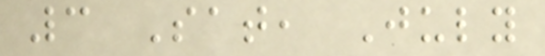3 Sat, July
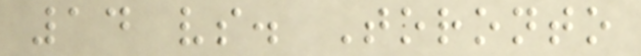14 vs. Toronto
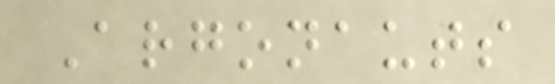Argonauts
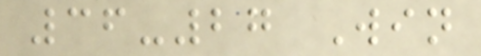36-27 Win
